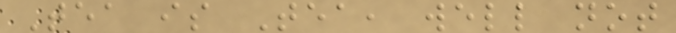Tea is Tea, well not
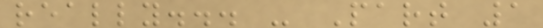really... - Part 1
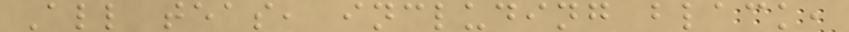All teas, including black,
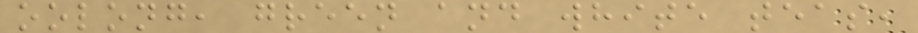oolong, green and white teas,
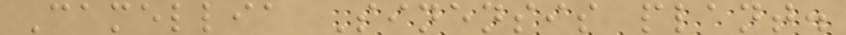Camellia Sinensis plant.
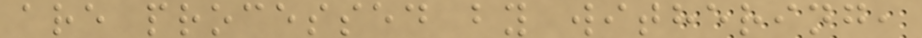are processed by withering,
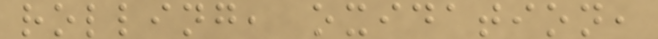rolling, oxidation,
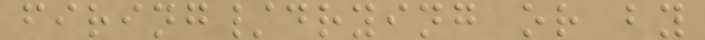firing/drying or by
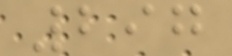297
